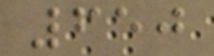650
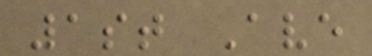1st Ave
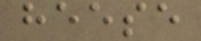heese
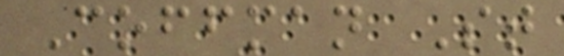Coffman St
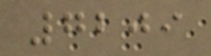7209
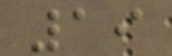19
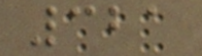321
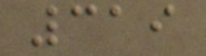319
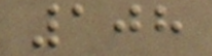108
